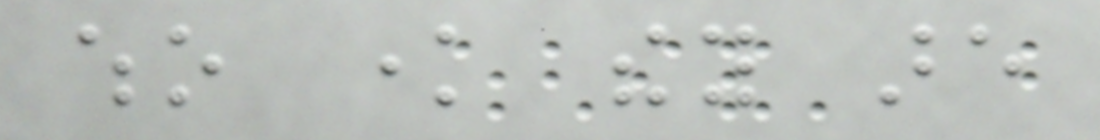who know they are
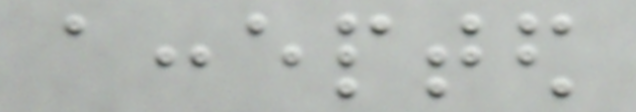accepted
